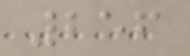256
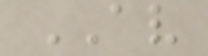AV
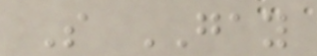S GAY
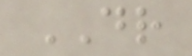DR
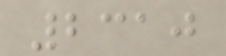2310
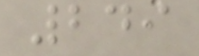249
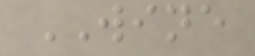WINE
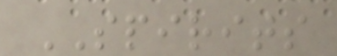SPIRITS
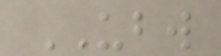UBW
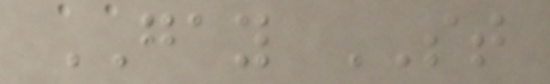GAY ST
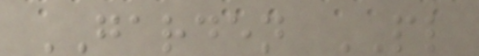GARDEN PL
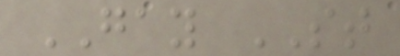GAY ST
